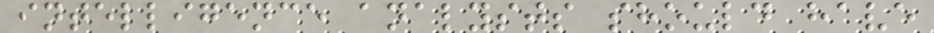intelligence analysts should have
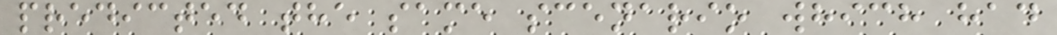predicted the same scenario which had
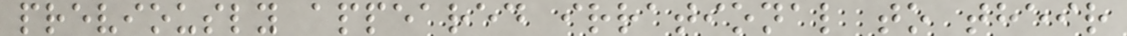previously appeared irrational to their
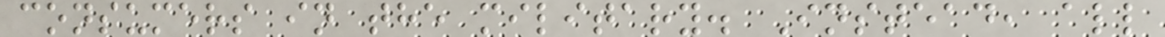consumers in the military. Instead, all
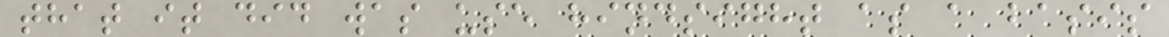that it did was use hindsight as a basis
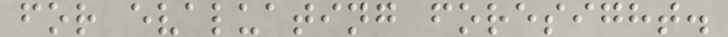for evaluating foresight.
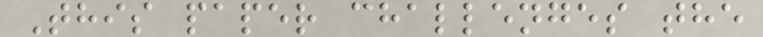This paper challenges the
